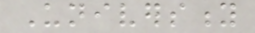University
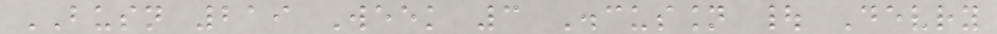BUSN 219 Week 3 Discussion | Devry
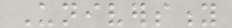University
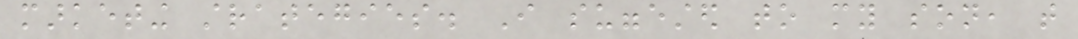marketing strategies. I suggested to my son, that
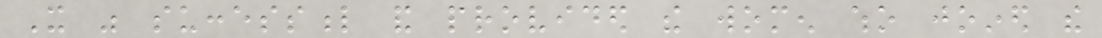It was successful and provided the women who joined the
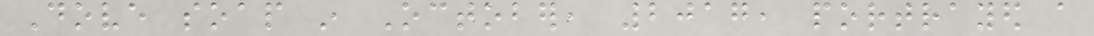Dove soap in October, 2017, portrayed a
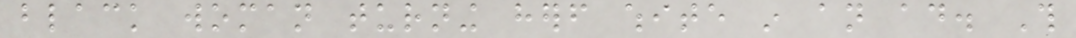black woman turning herself white in an ad. This
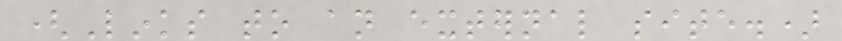(Links to an external site.)
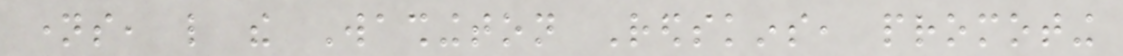names, like the Washington Redskins, promoting
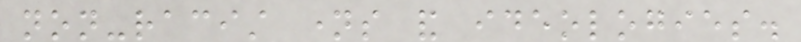non-racist names and ideologies.
